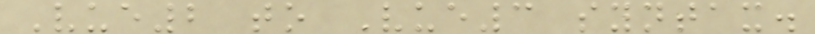Vue2 to Vue3 syntax.
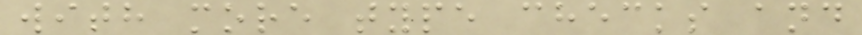with more type checks and
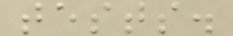tests.
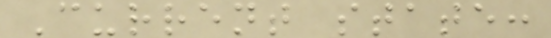Current state:
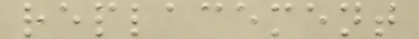replacement
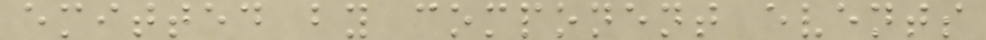emitted by component events
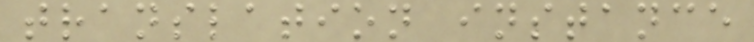translation instance
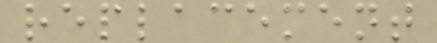replacement
